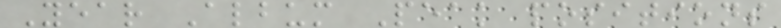Year Album Peak positions
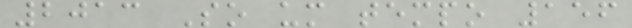2013 So um tempo 156
